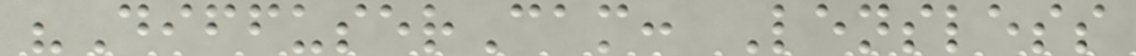"DiffuserCam: Lensless
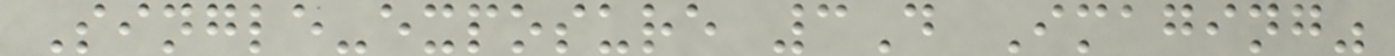Single-exposure 3D Imaging"
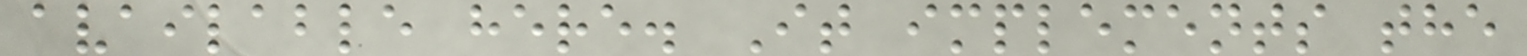available here. It implements the
